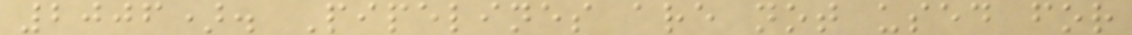2006). Pipelines are not used for
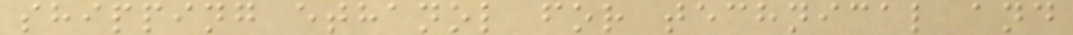shipping ethanol for technical and
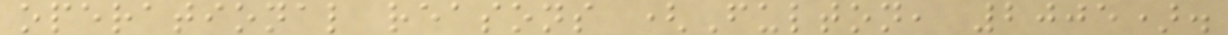operational reasons (Fulton, 2005).
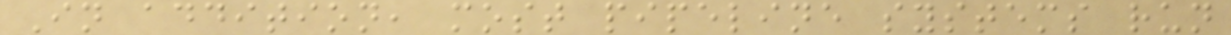In addition, most pipeline systems run
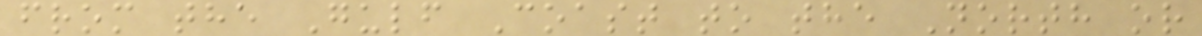from the Gulf Coast to the North or
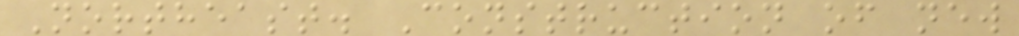Northeast. Construction of new
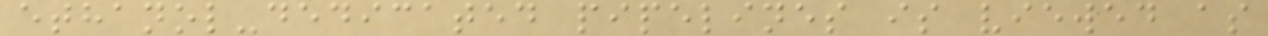ethanol-dedicated pipelines is viewed as
